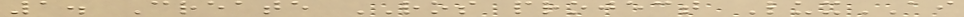1. Create ROS project LuxAI
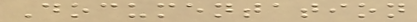Documentation
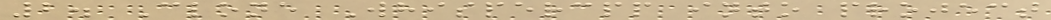2. Clone Whispercpp into project
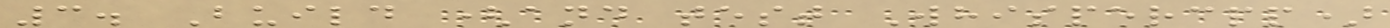3. Build (and test Whispercpp)
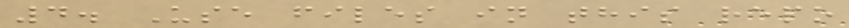4. Use files in this repo
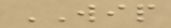WIP
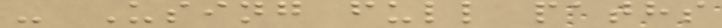- Using full paths
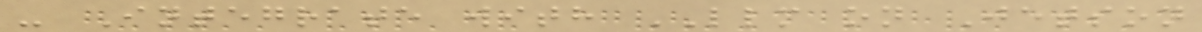- Integrate with LLM on Jetson
